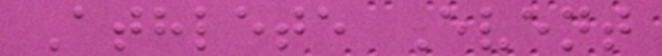Athlete Event
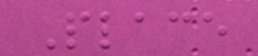Place
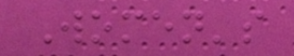Women's
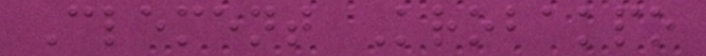Clement Krobakpo
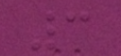3
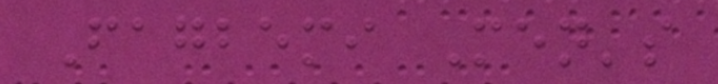Fagbemi Men's
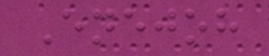Enejoh
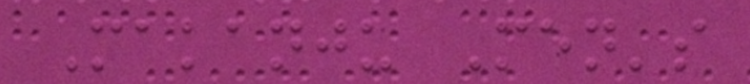Makanju Men's
